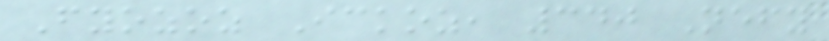Fyozoz Ickoz, 340 Nefy
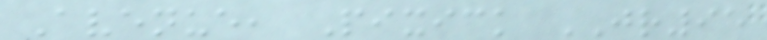Avenue, Pixick JR95
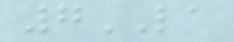7LA
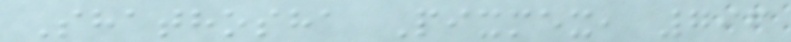Shathosha Pixmex, 796
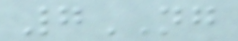7NG
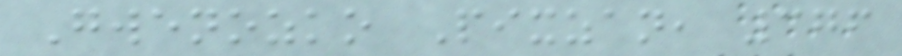Gwenozko Pixzan, 376
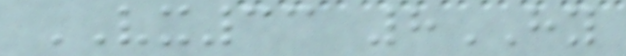VX33 8HY
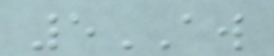5AW
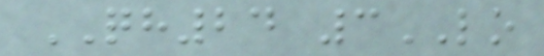QH24 3LO
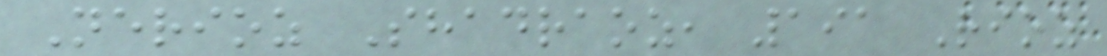Nerioz Shadraoz, 191 Rioz
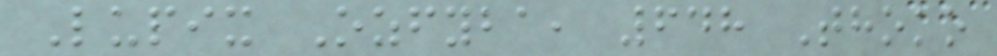Lupix Ozfyba, 648 Thoko
